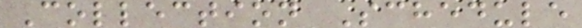Collection Schedule
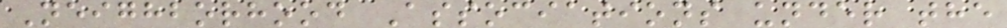Neighborhood Associations under the
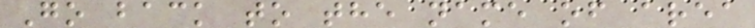Go back to the name of area
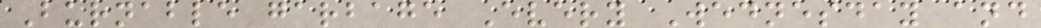Burnable garbage Every Wednesday and
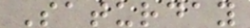Saturday
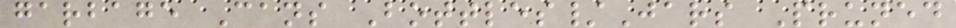garbage Cans Bottles/Jars Pruned
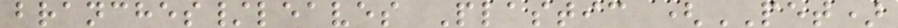branches/leaves Plastic (PET)
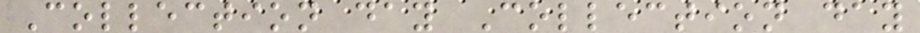Collection day Collection day
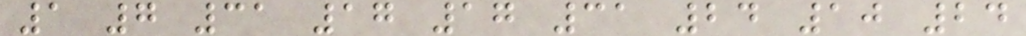1 7 31 17 17 31 24 10 24
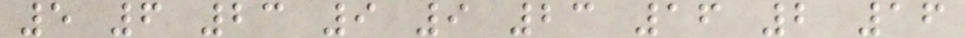5 6 23 9 9 23 16 2 16
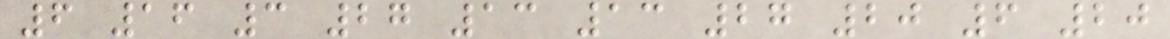6 16 3 27 13 13 27 20 6 20
